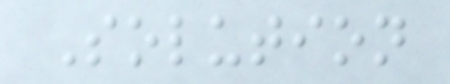Solution
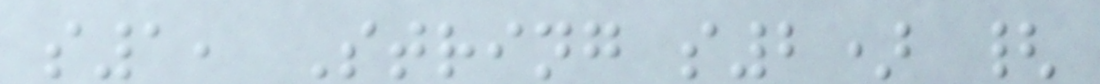s1, String s2) {
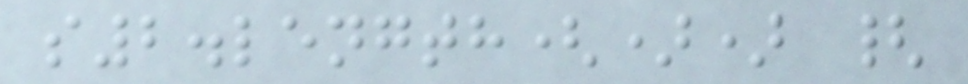s2.length()) {
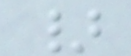}
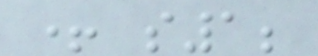+ s1;
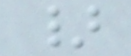}
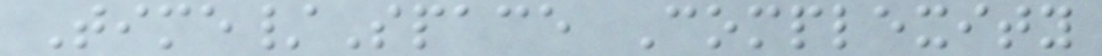Time/Space Complexity
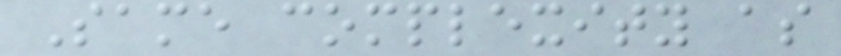Same complexity as
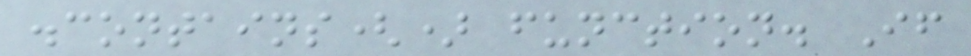.contains() function. If
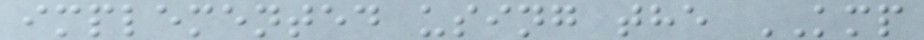implemented using the KMP
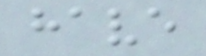have
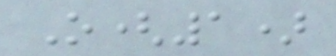O(1)
